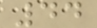44
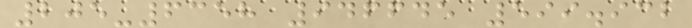205-6358 946645 599.932
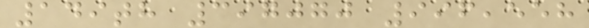149th 397070 996,558
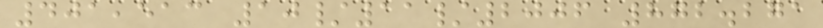401,513 10/11/2006 872.271
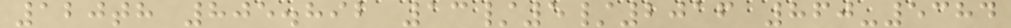120th 805.892 13/5/2016 860-5384
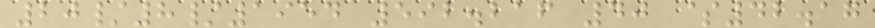20/8/1954 592.216 40 $42.17
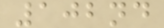102nd
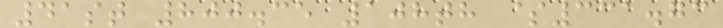41st 800.35 108th $331.73
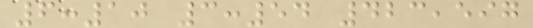6:10 3:54 423,597
